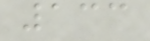133
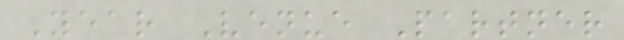Year Venue Partner
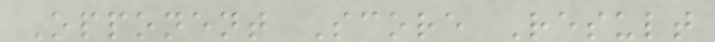Opponent Score Result
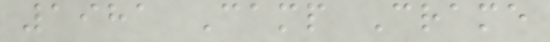1981 Camp Crame
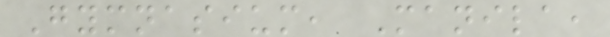Gymnasium, Manila,
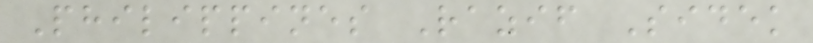Philippines Razif Sidek
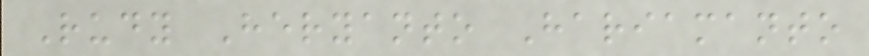Rudy Heryanto Hariamanto
